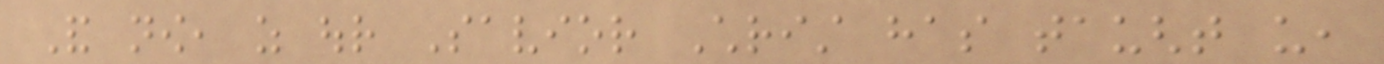And now, as our Savior Christ has taught us,
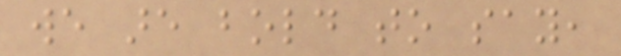we are bold to say,
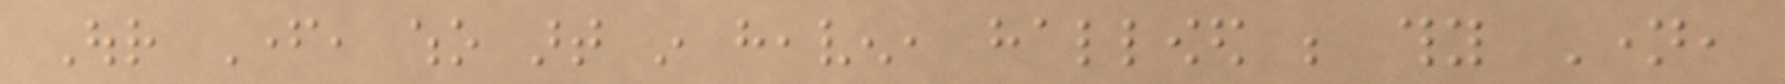Our Father, who art in heaven, hallowed be thy Name,
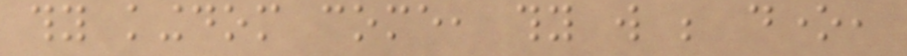thy kingdom come, thy will be done,
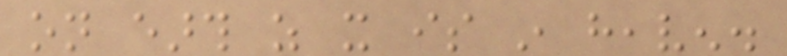on earth as it is in heaven.
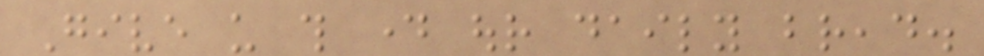Give us this day our daily bread.
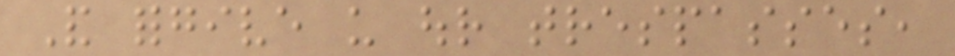And forgive us our trespasses,
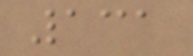131
